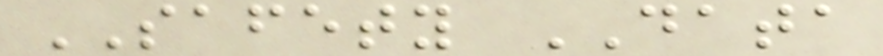SAFETY DATA
